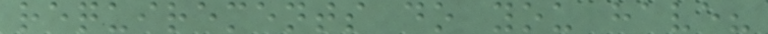requirements do you have?
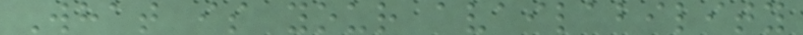What is your availability
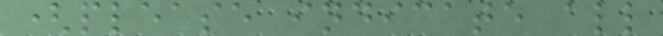(please indicate all
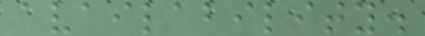availability.
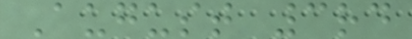August 3rd
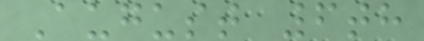August 6th
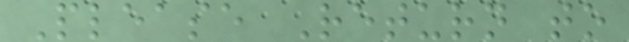Please Return to
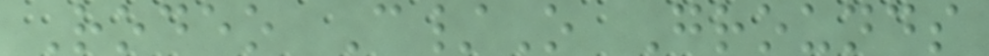Rodeo C/O Grounds
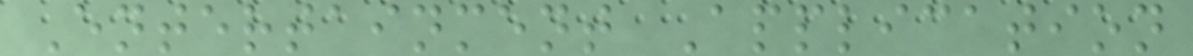Entertainment Application
